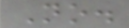No.
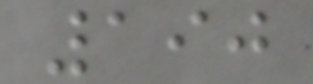190
